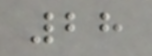28
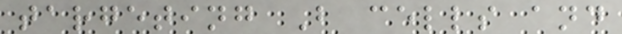targeting B cells and
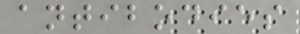antibodies
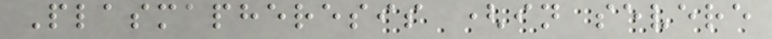Plasmapheresis (in severe
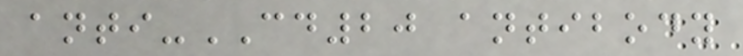anti-CD20 antibody
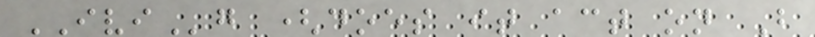IVIg (does it act on B
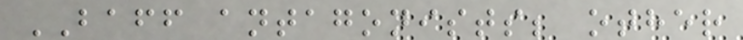BAFF antagonists; other
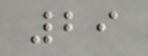29
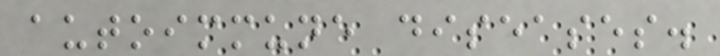autoimmune diseases.
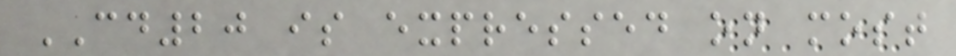CD20 is expressed on most
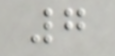7
